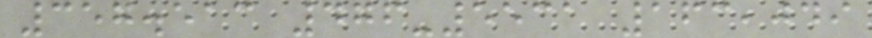357.513 476-5531 163,049
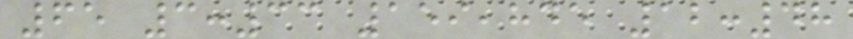65 3:33 159,845 12:48
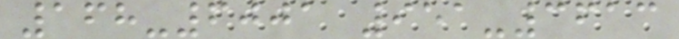168-6001 951-3613
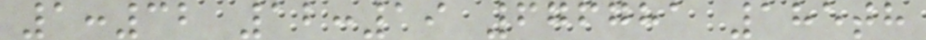1:32 12:19 676781 185th
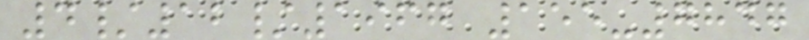4/12/1967 155-7847
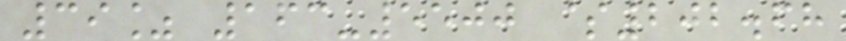39% 163-5500 $202.68
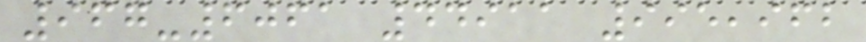967-6061 44911 995,962
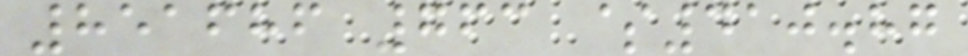851686 763 $410.87
